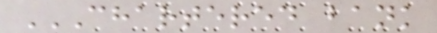CHARTERED BANK
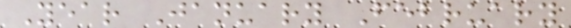Year January February
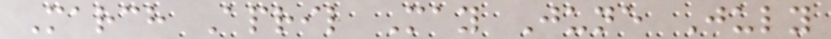March April May June July
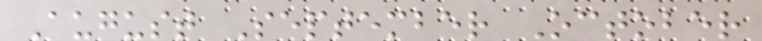August September October
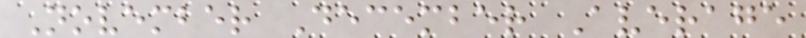November December Average
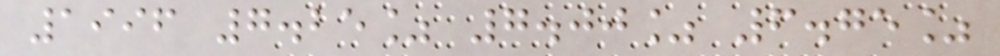1996 7.25% 7.00% 6.75%
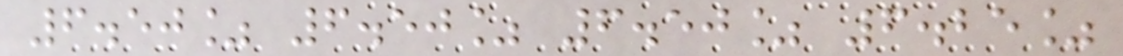6.50% 6.50% 6.50% 6.25%
